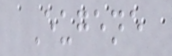Eugene
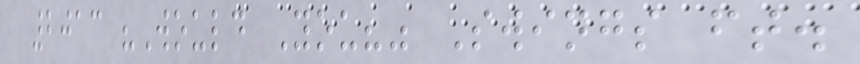2013 "Would You?" Swings ft.
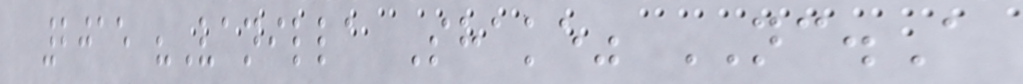2015 "Vanilla Shake" NC.A
